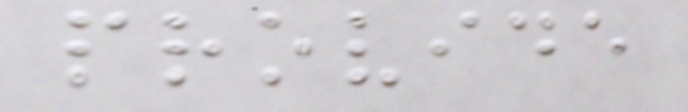provide
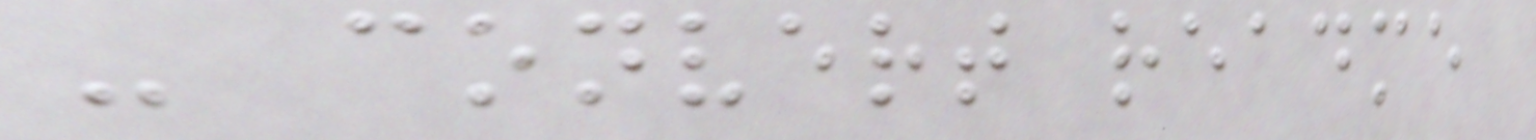- convert readme
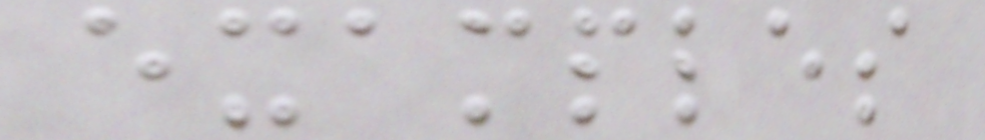examples
